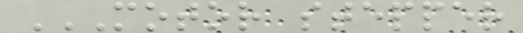MOTOR STEPPER
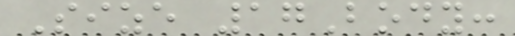Size 17Body:
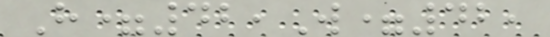H=42,W=42,
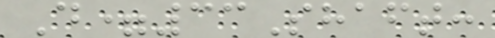D=33Shaft:
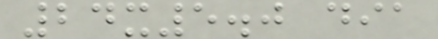24x5.0 dia
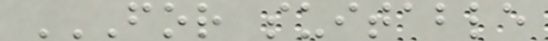FOR SUITABLE
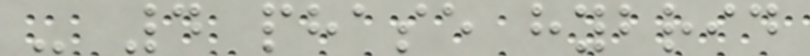- 4 phase hybrid
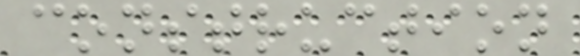construction
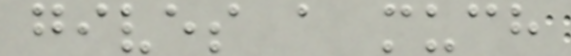gives a much
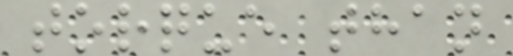torque than
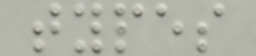types
